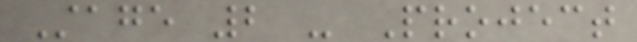Stage 2 - Project
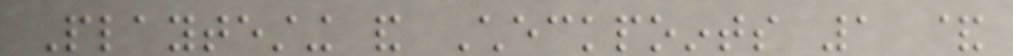Playtesting and Checkpoints 1 &
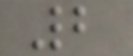2
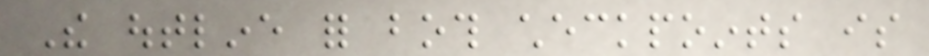The outline for both checkpoints is
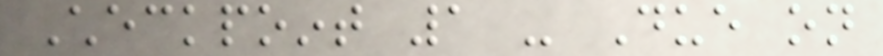Checkpoint 1 - Due on
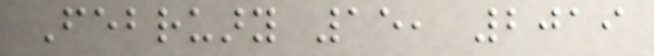February 15, 2019
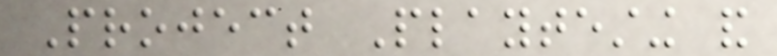Project Playtesting and
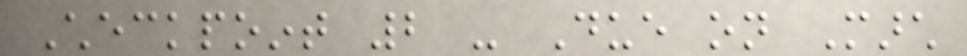Checkpoint 2 - Due on March
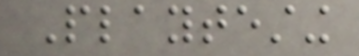Playtesting
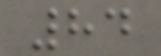84
